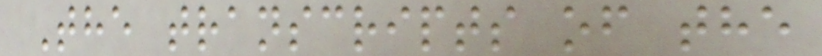The transcripts of the
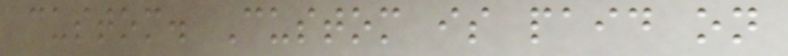custom. Custom is paid on
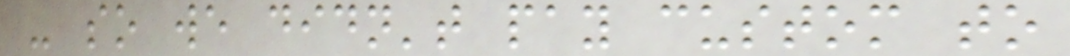- so we didn't pay custom to
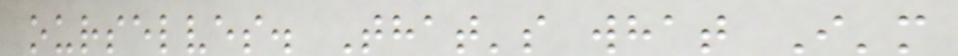ourselves. That's what I'm
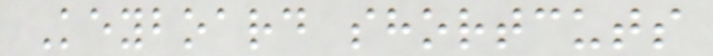Keyboard shortcuts
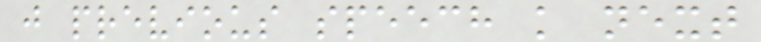j previous speech k next
